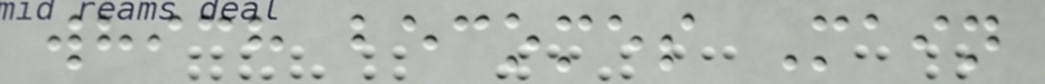which becomes Main
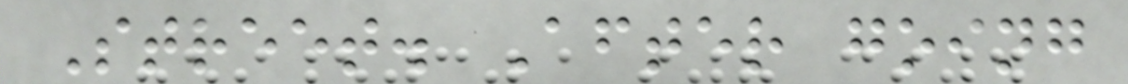Street. After going
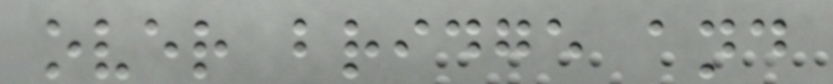over bridge and
